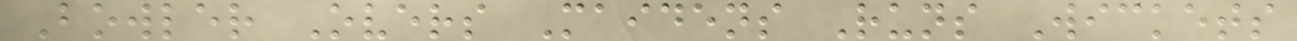Bowler Overs Maidens Runs Wickets
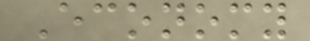Economy
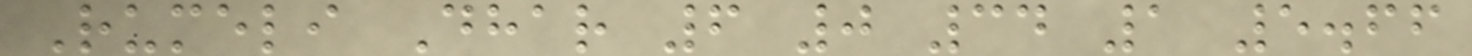Rumeli Dhar 6 0 34 1 5.66
